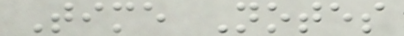Time Notes
